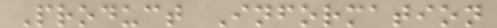Product Information
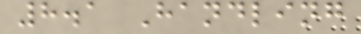8.1 Handling
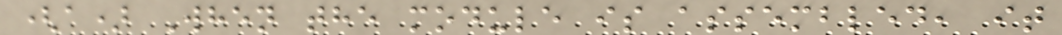(a) When the module is assembled, it
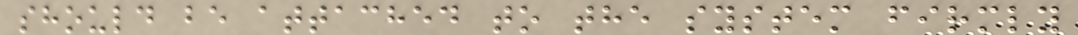should be attached to the system firmly
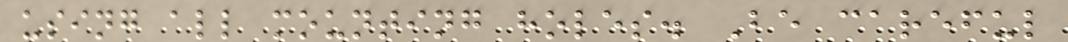using all mounting holes. Be careful
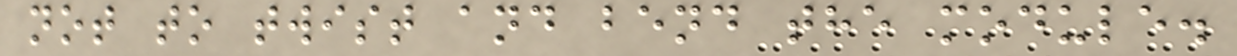not to twist and bend the module.
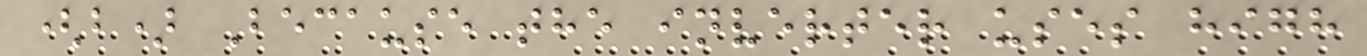(b) Because the inverter uses high
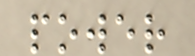power
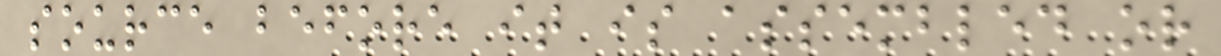source before it is assembled or
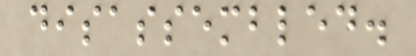disassembled.
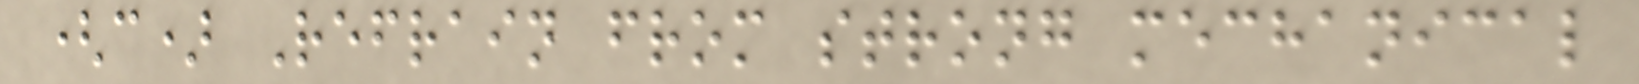(c) Refrain from strong mechanical
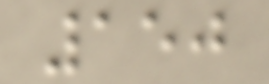150
